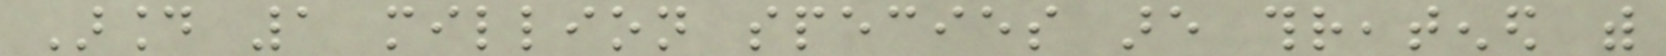Around 1 million species are threatened with
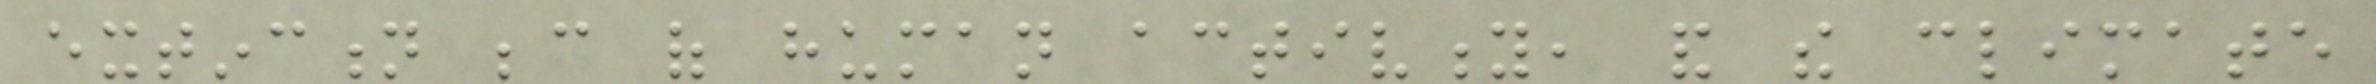extinction because of human activity, and the climate
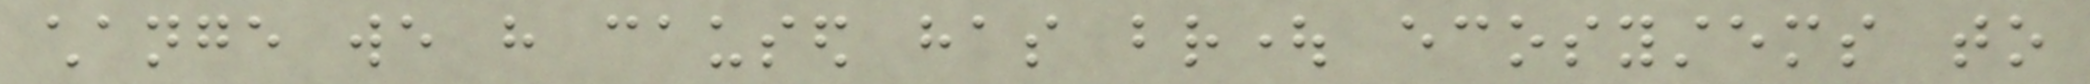change we have caused has brought ecosystems to
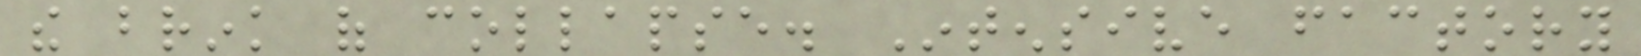the brink of collapse. Intensive factory
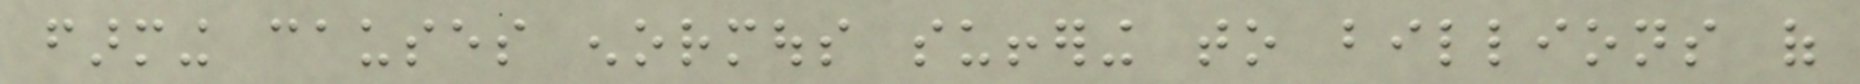farming causes enormous suffering to billions of
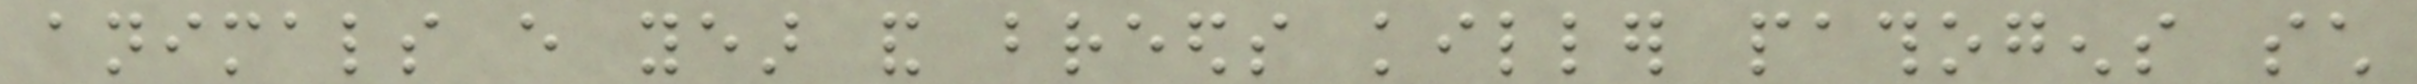animals every year and breeds killer pathogens such
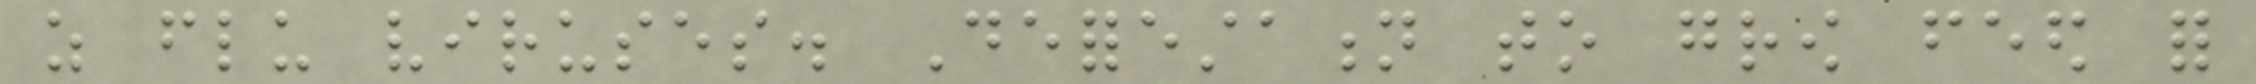as flu viruses. Deforestation to grow feed for
